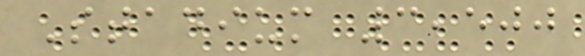Stadium 3,500
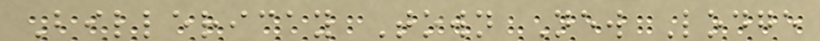Billericay Town New Lodge
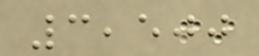3,500
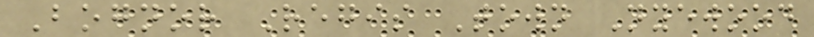Bognor Regis Town Nyewood
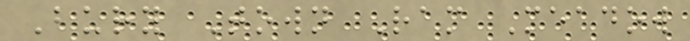Bury Town Ram Meadow
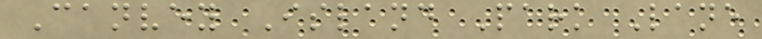Canvey Island Park Lane
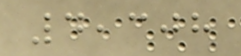4,308
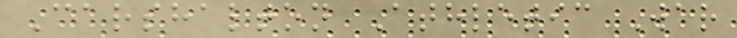Carshalton Athletic War
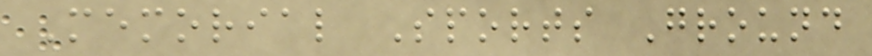Memorial Sports Ground
